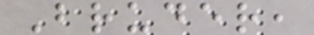Bruder,
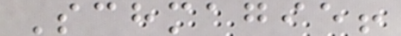Schmagie!
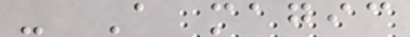- A magic
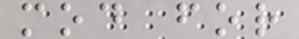mod for
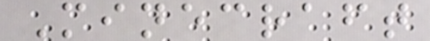Minecraft
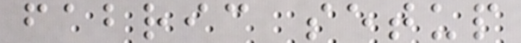fabric setup
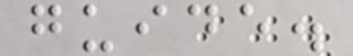guide.
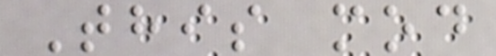This mod
